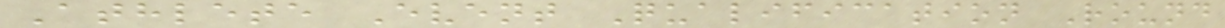Athlete Event Qualification Round
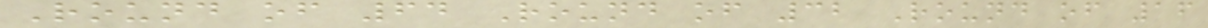Round of 64 Round of 32 Round of 16
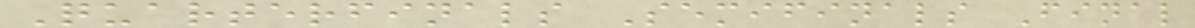Quarterfinals Semifinals Final
